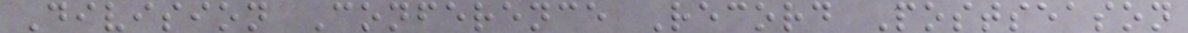Division Conference Record Postseason
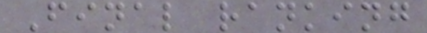Final ranking
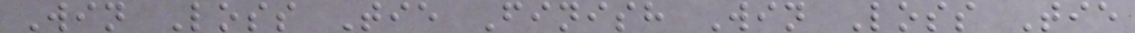Win Loss Tie Finish Win Loss Tie
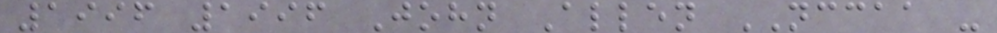1996 1996 John Allen NCCAA -
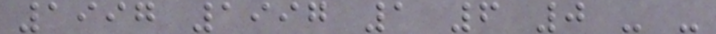1997 1997 1 6 0 - -
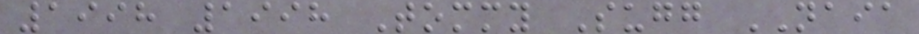1998 1998 Tommy Sugg NAIA
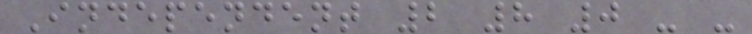Independent 2 8 0 - -
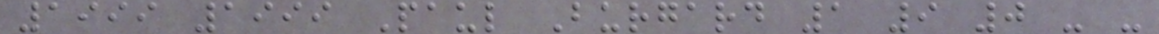1999 1999 Paul Burgard 1 9 0 - -
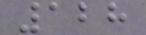128
